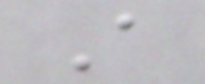A
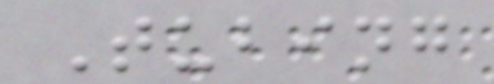Tubing
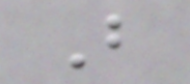B
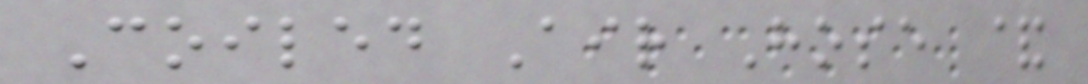Coiled Air Hose &
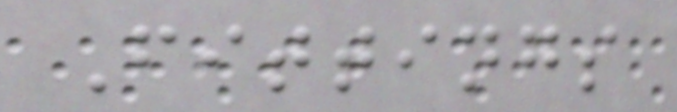Fittings
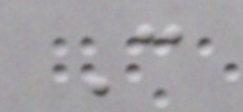C
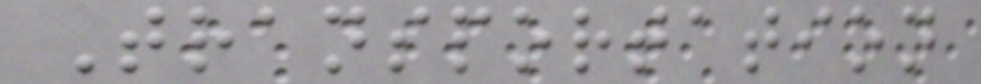Transportation
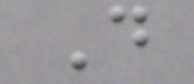D
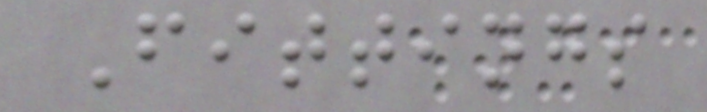Fittings
